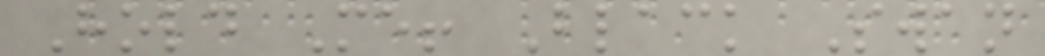Hold Me! Black Swan
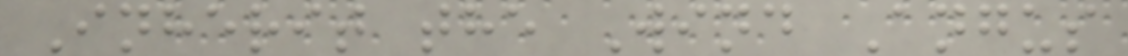Inherit the Wind Angus
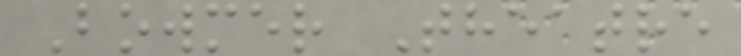Bowmer Theatre
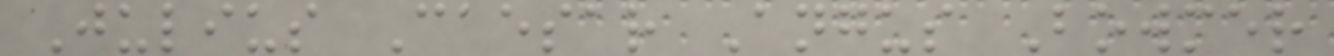Julius Caesar Angus Bowmer
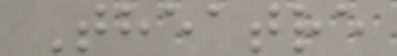Theatre
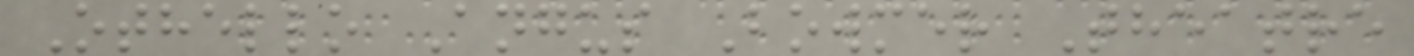Othello Angus Bowmer Theatre
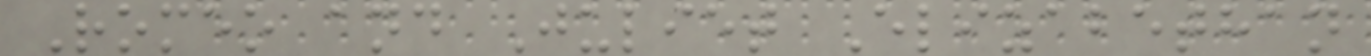Romeo and Juliet Elizabethan
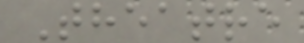Theatre
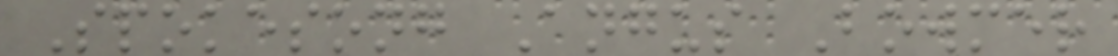Spokesong Angus Bowmer
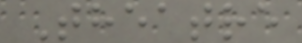Theatre
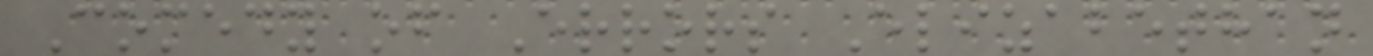Comedy of Errors Elizabethan
